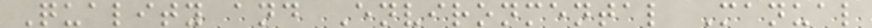Quality and Environmental Manual
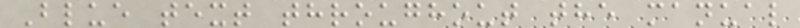Blue text throughout the manual
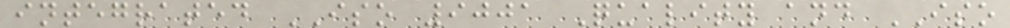integrated ISO 9001 Quality and ISO
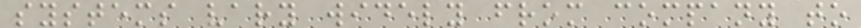systems vary widely from company to
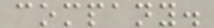company.
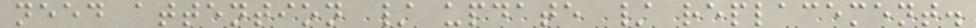need attention / update / replacement.
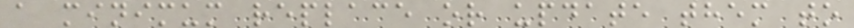a minimum replace or update them to
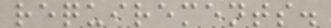requirements.
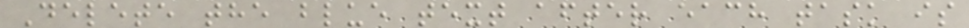Delete the blue text after each task is
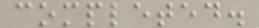completed.
